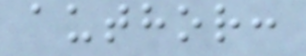author:
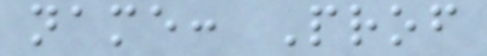name: Prof
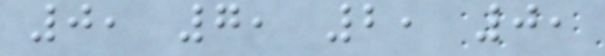0, 7, 2, 0,
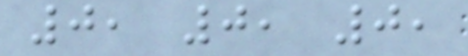0, 0, 0,
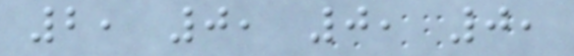2, 0, 0, 0,
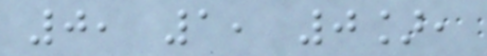0, 1, 0],
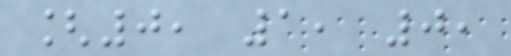[0, 1, 0,
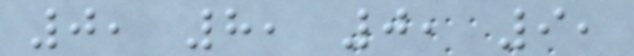0, 8, 0, 9,
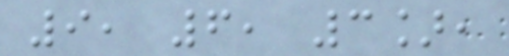9, 6, 3],
